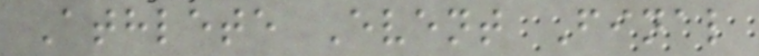Athlete Event Final
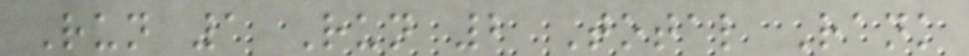Run 1 Run 2 Total Rank
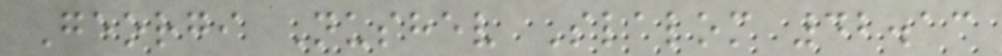Georgi Nushev Slalom 42.13
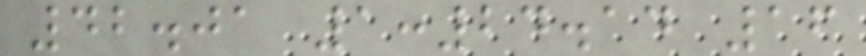42.01 1:24.14 16
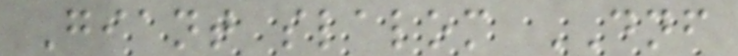Giant slalom DNF
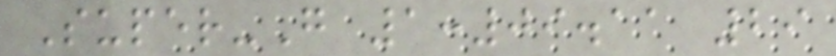Super-G 1:09.11 29
